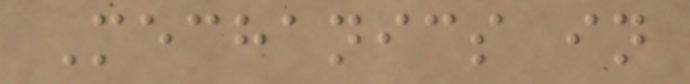Mechanics in
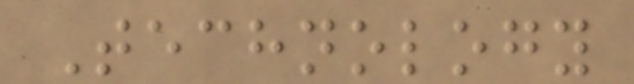Technology
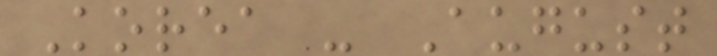Korea - August
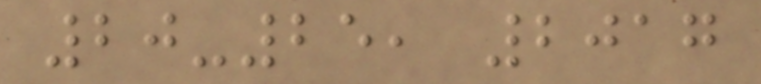20-25, 2017
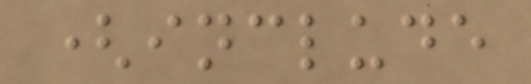(include
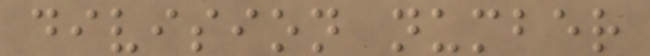division number
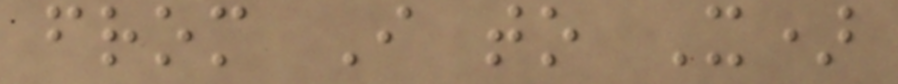from I to X)
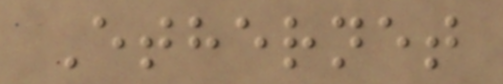Ethernet
